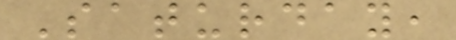Saturday,
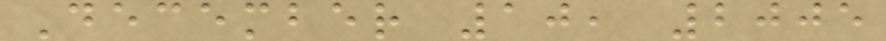December 10, 2005
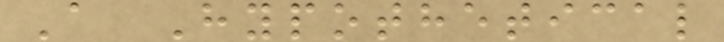A Hypothetical
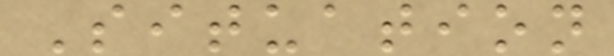Situation
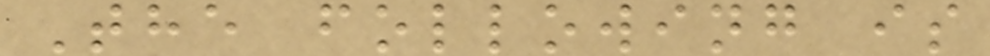The following is
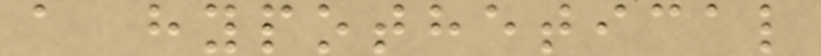a hypothetical
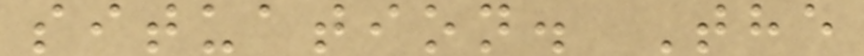situation. The
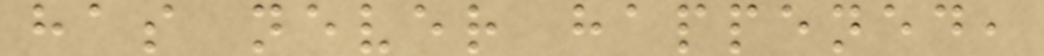has never happened,
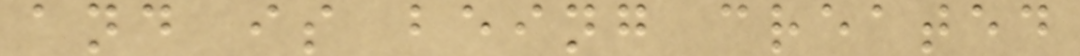and is being created
